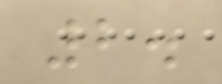2.
